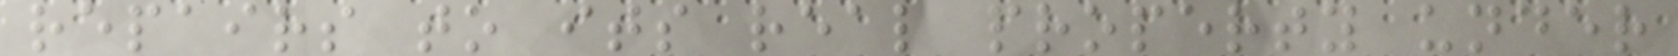repairs to its real property under
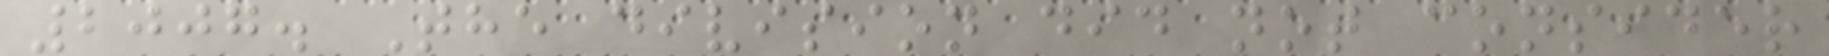2007. The division did not consider
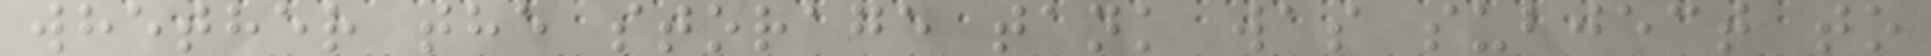whether the storage tank was subject to
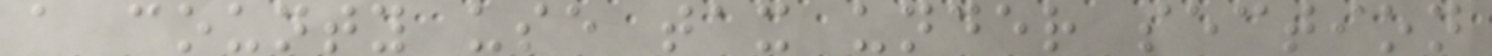a county use tax under section
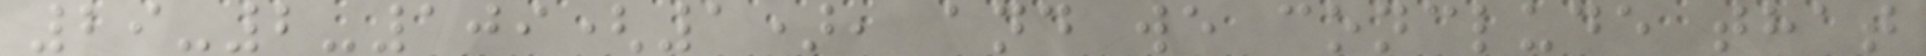29-2-109(1), and we conclude that
